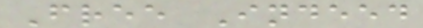Free Indeed
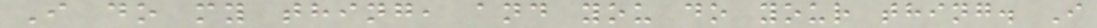I do my thing, and you do your thing. I
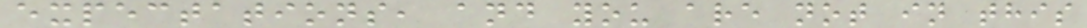expectations, and you are not in this
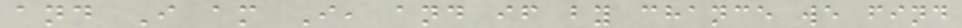and I am I, and if by chance we find
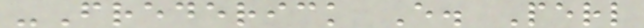-Frederick E. Perl
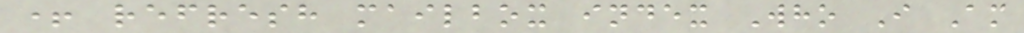+ refresh mailbox index Who I Am
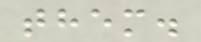them.
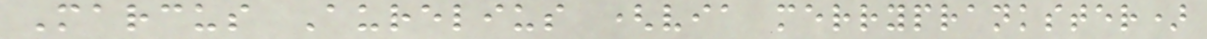Marcus Aurelius (via merryprankster)
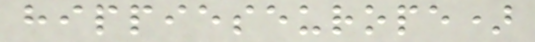hippieseurope)
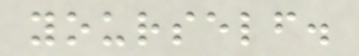yourself.
